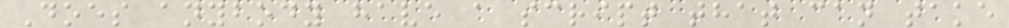Does anybody have a script that can take
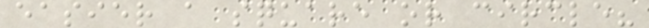easier a square or circle?
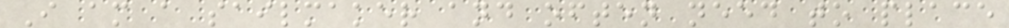I am a sailmaker and often need to place
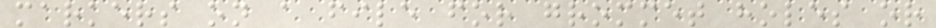markers on a file for grommet holes or
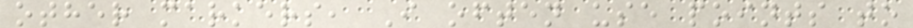other markers, I often use points to
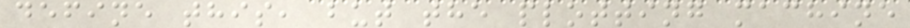define this, but the plotting machine
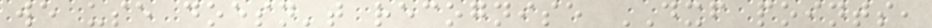we use doesn't recognise DXF points,
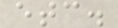etc.
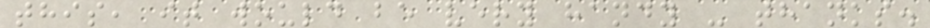this, it would be very handy - thanks.
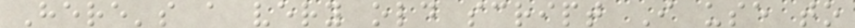Here's a very old script I use to
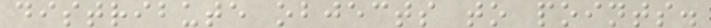distribute objects to points.
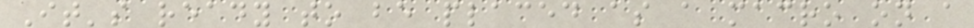It's ready to be placed as a macro on a
